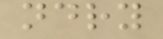ndry
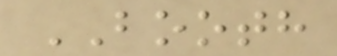BOOTH
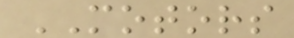MOTORS
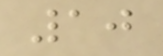10
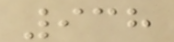938
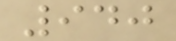940
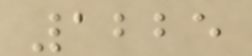1225
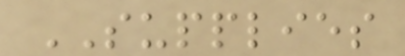SUPPLIES
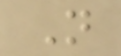N
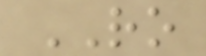RO
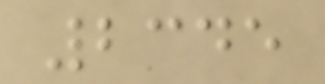2345
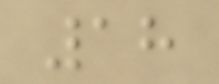18
